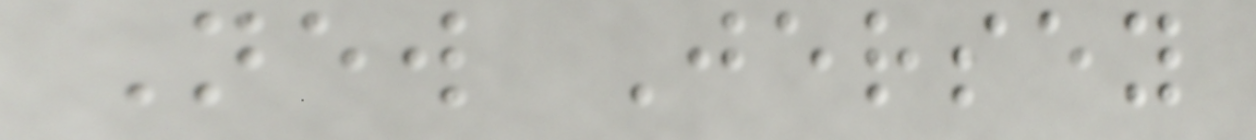New Jersey
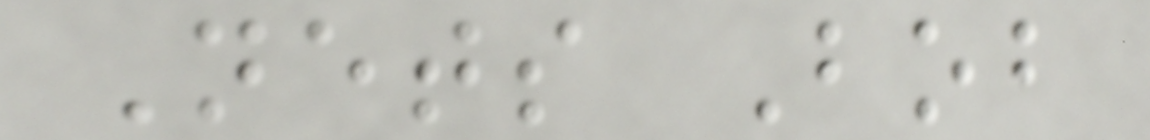Nets Bob
